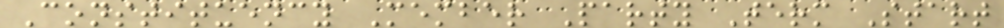Constituency Member Party Term Start
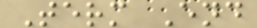Term End
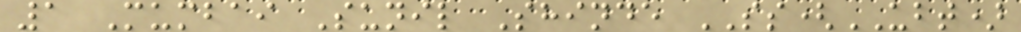1 Mumbai Sunil Shinde SS(UBT)
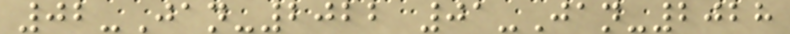02-Jan-2022 01-Jan-2028
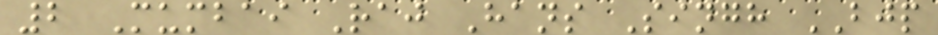2 Mumbai Raj Hans Singh BJP
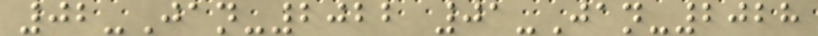02-Jan-2022 01-Jan-2028
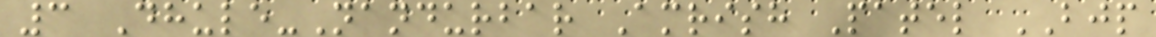3 Dhule-Nandurbar Amrish Patel BJP
